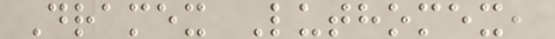Dramex Luthomex,
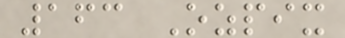163 Ozpix
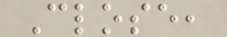Close,
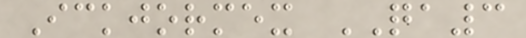Ickjormex QA3
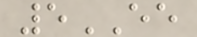5EE
